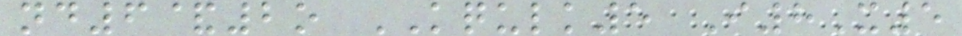nd6&2o KQULK5 I8X5
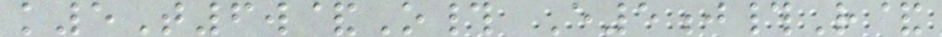k5T6w&O# E5j#R&
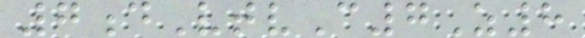7dVtvC7Z8
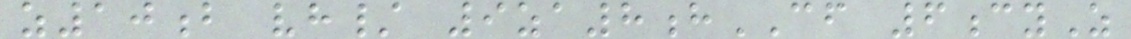z10b vh/ 9za8hCF 6cyZ
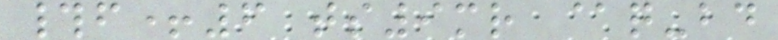#f+6 ts9mr @q-bd
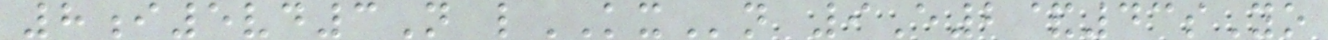8i5vd3N lKXn 9E2&43sYo
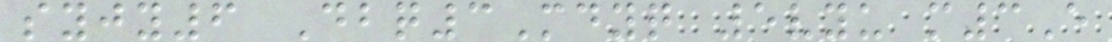syjy6 Dbq3Mdyq 5vyu m3E
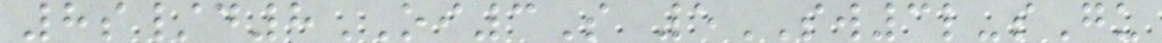8s/d8OI3S 5SW3l-sGu
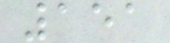151
